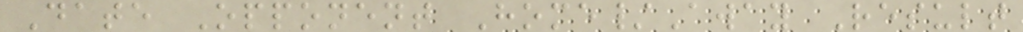Date Opponent Home/Away Result
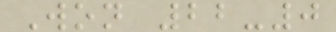Won 22-0
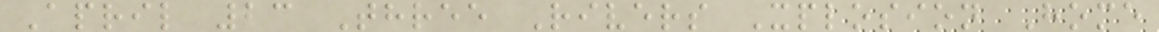April 23 Three Rivers Xplosion Home
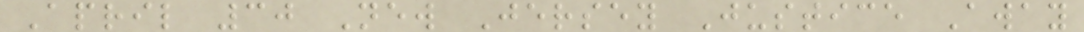April 30 New Jersey Justice Away
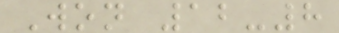Won 12-8
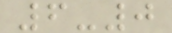6-0
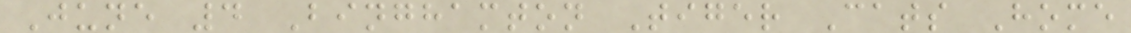June 4 Binghamton Tiger Cats Home
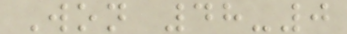Won 48-0
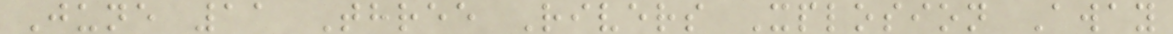June 11 Three Rivers Xplosion Away
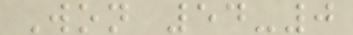Won 54-0
